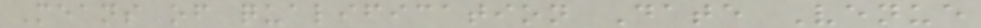Means of qualification Date Venue
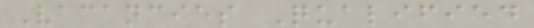Vacancies Qualified
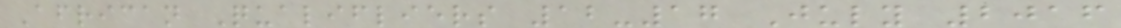African Qualifliers 12-17 July 2016
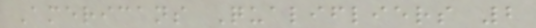Americans Qualifliers 2
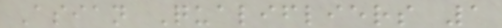Asian Qualifliers 1
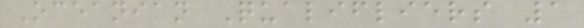Oceanian Qualifliers 1
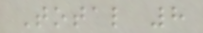Total 8
